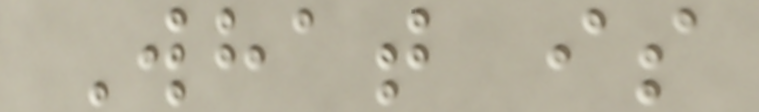What is
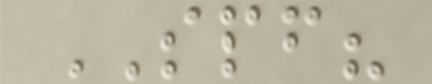SPF?
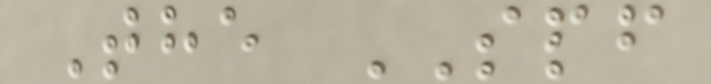The SPF
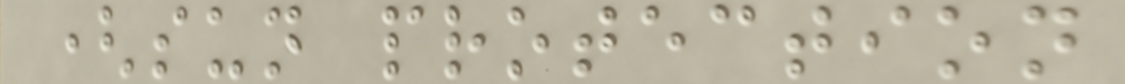(sun protection
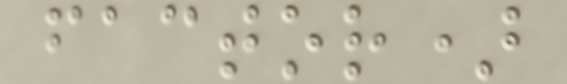factor)
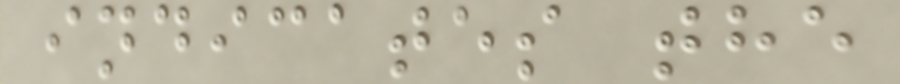indicates the
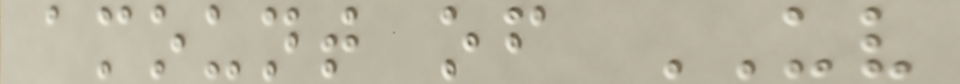amount of UV
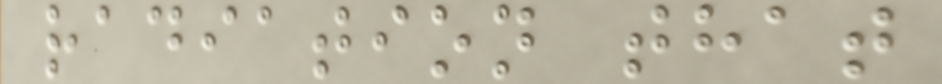radiation that
